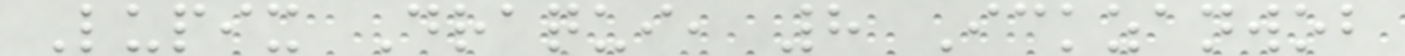Lupix Draqui, 8 Ickzanwob
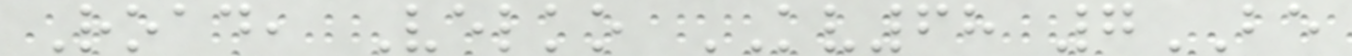Road, Velko KV68 7BE
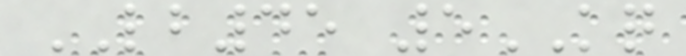LB45 5KQ
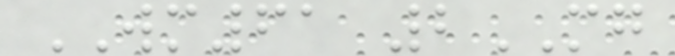WM61 2MG
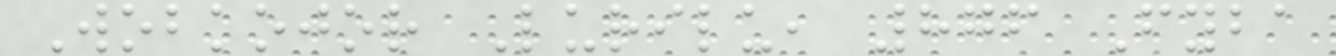Wobkojor Lurilu, 876 Fyba
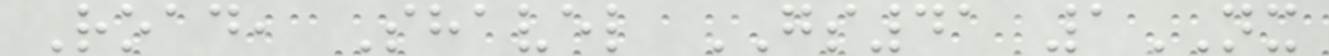Road, Shavel GS41 1NX
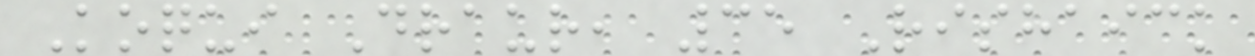Koqui Draur, 35 Rishaick
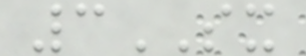3SX
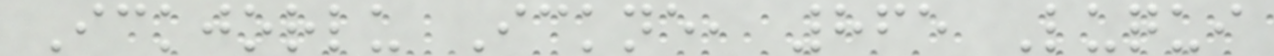Ickjorlu Ickne, 865 Luqui
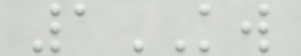1KW
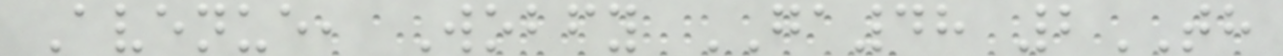Avenue, Wobfy GA48 2TH
